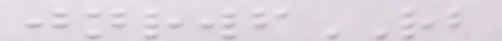jnrwfRB
